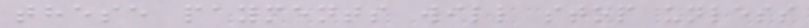these payments will stop unless
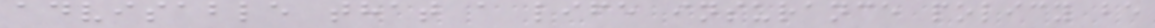advisable that a life insurance policy be
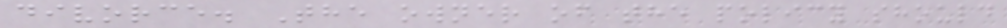divorce. The owner of the policy should
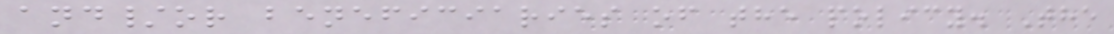and/or beneficiaries of the policy. The
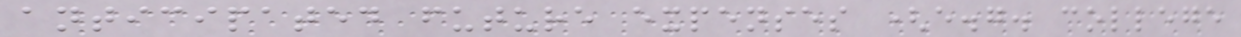anticipated future expenses (e.g. college
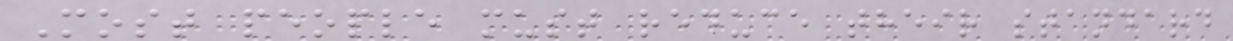Most people must reduce their standard
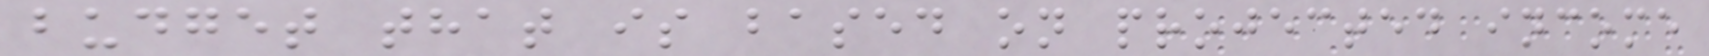budget that is based on projected income
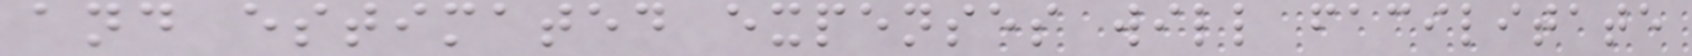and estimated expenses will facilitate
